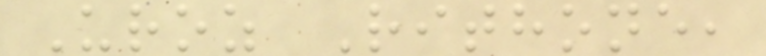Uroz Rithone,
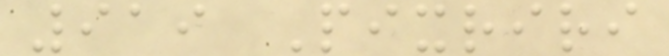919 Pixriri
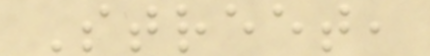Street,
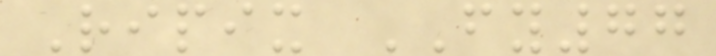Ripix FY77
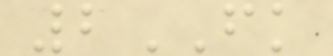2FK
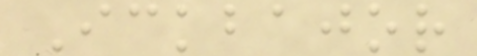Ickbajor
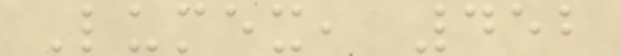Lumex, 452
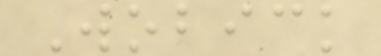Wobick
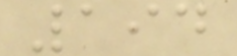194
